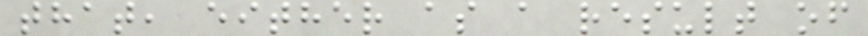that, either as a result of
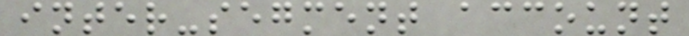inter-segment account
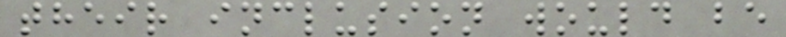their inclusion would be
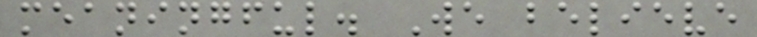meaningful. We believe
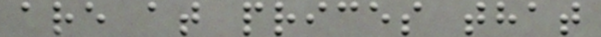are at prices that
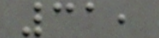31,
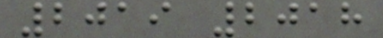2019 2018
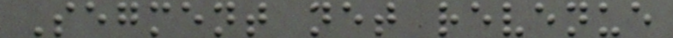Segment net revenue
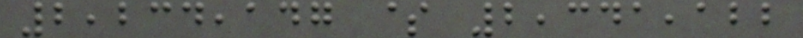2,234,147 $ 2,341,122
